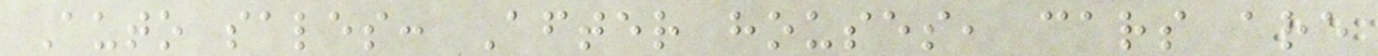Auto sales: After houses, cars are
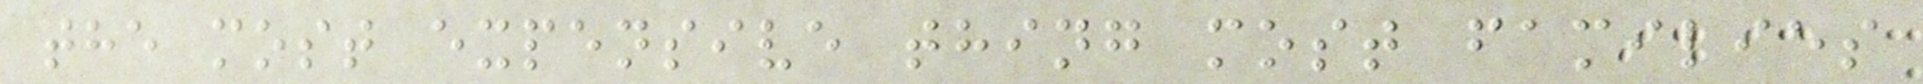the most expensive thing most families
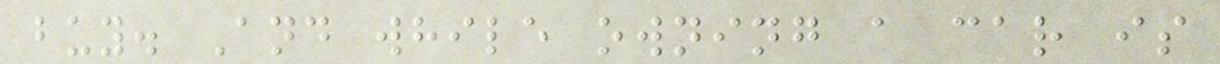buy. And while owning a car is
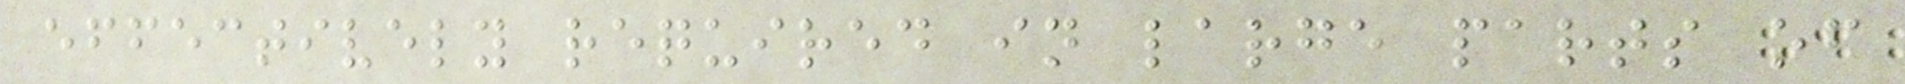effectively required in large parts of
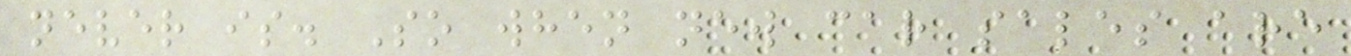never is. So when new car sales are
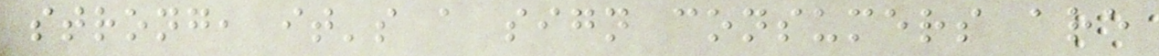strong, it's a sign consumers are
